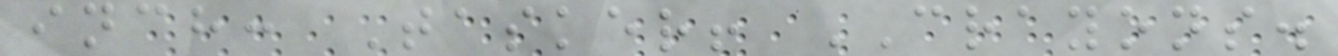inch: Tasker! CRAYONS.
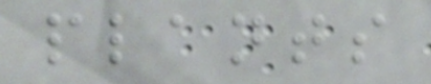plants
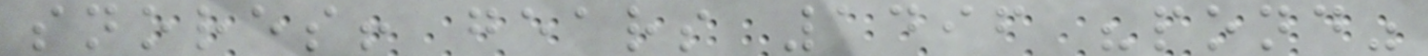snores! gears 1496 "pond"
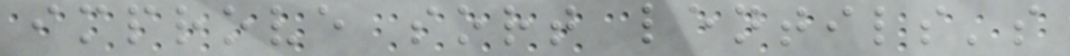improve sort lentils's
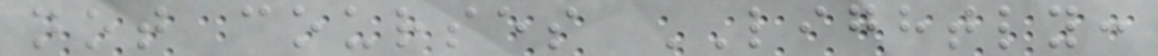not courses LIGHTLY:
